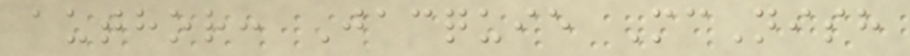author: Jacquie McNish
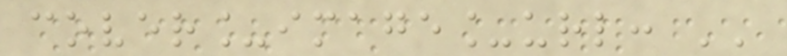cover_image_url: ''
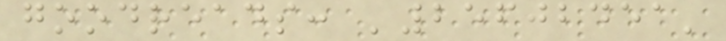goodreads: '25602451'
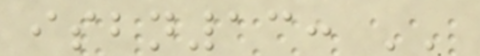isbn13: ''
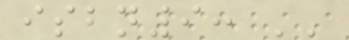isbn9: ''
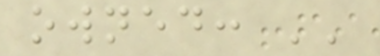owned: ''
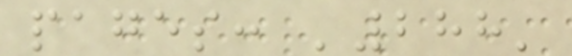pages: '288'
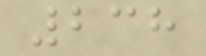238
